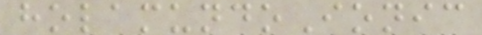holamundoIonic
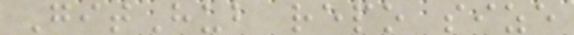GitHub repo size
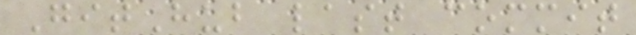GitHub last commit
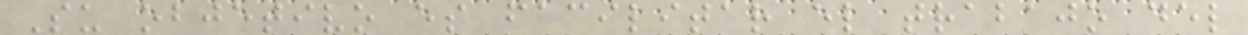Su objetivo es facilitar el trabajo del
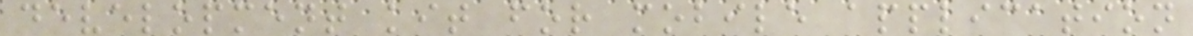development kit for mobile application
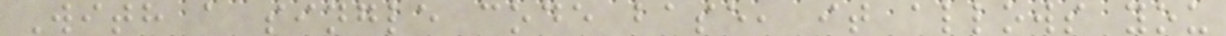With a single code base, it allows you
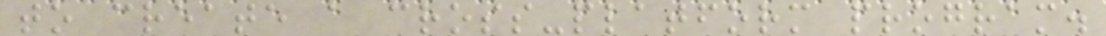to create a cross-platform program.
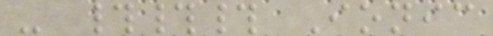- ### Ionic
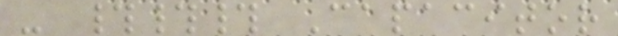- ### Capacitor
